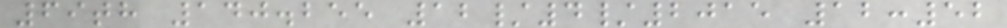69th 140.255 12/4/2015 12:52
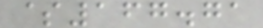$167.71
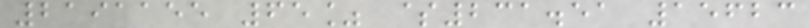2191155 65% $231.51 15623
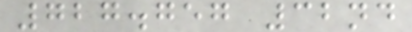727.757 32nd
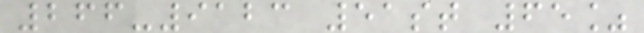266-9123 51st 65%
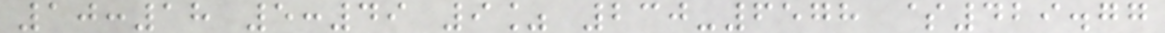10:18 5:49 9% 230-6578 $429.77
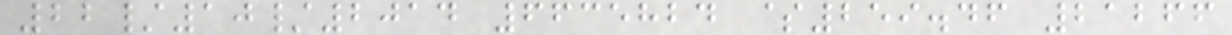22/10/2014 6635824 $259.46 21266
